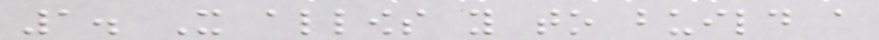1. It allows you to build a
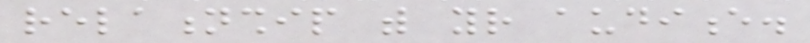relationship with your audience.
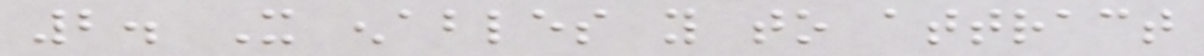2. It enables you to attract
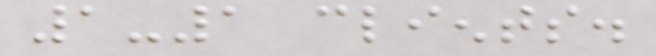1-1 clients.
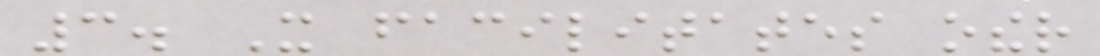3. It facilitates other
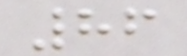86
